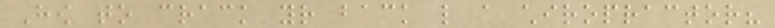How to crack your back like a chiropractor?
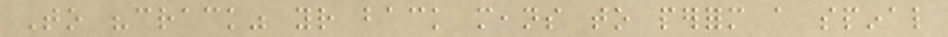To "crack" your back means to perform a spinal
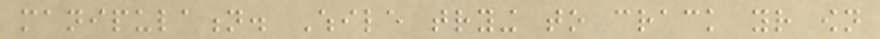manipulation. While trying to crack your own
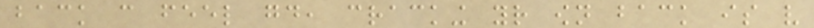back can feel good, cracking your own back is very
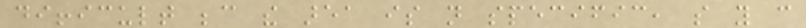difficult because the area is not specific, so you can
